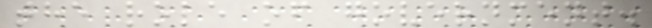the role of government.
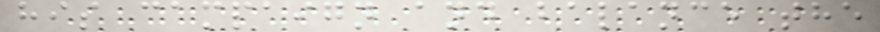his campaign and balance the
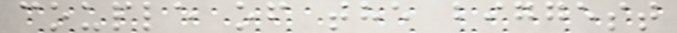couple of the biggest
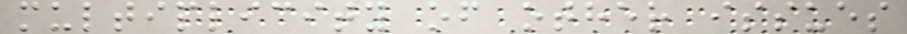multiplicity of other issues
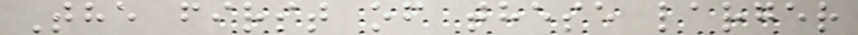The first of these larger
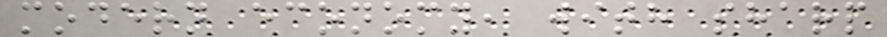modern economy, with sharp
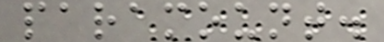paramount.
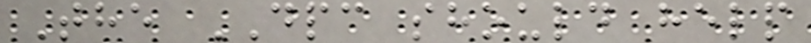The DPC should help
